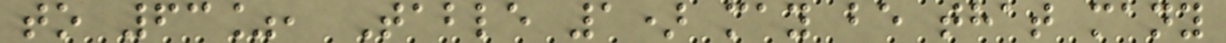to 63%, Table 1) may be that many
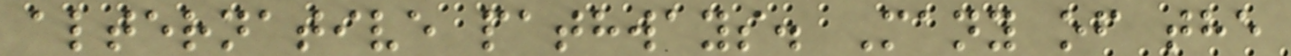alternative pathways. Many of the
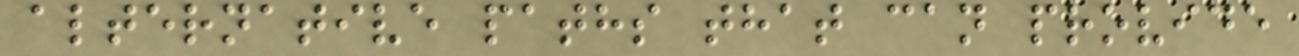alternative paths that can provide
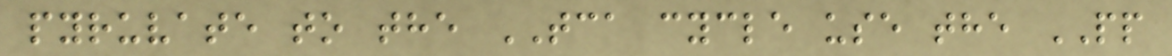pyruvate to the TCA cycle use the PP
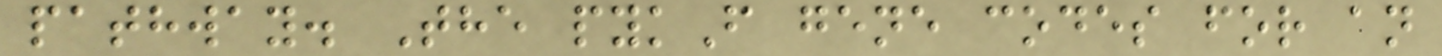pathway. The pykF gene codes for an
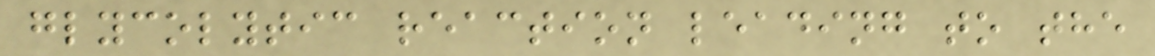glycolytic reaction leading to the
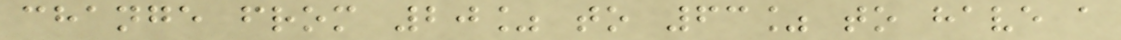change from 20% to 63% to have a
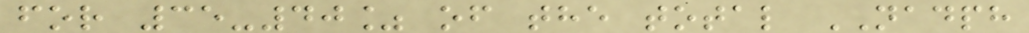for 35-40% of the total NADPH
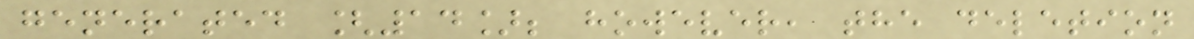generated [14]; however, the deletion
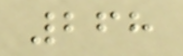268
